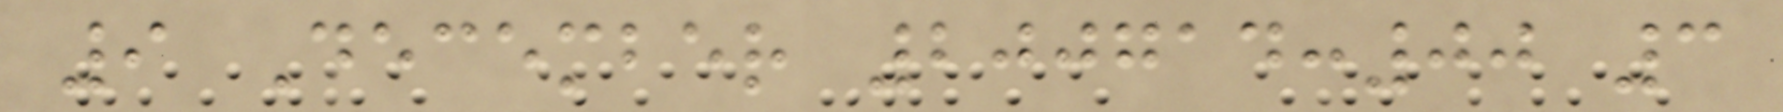9 December 200714:00 3
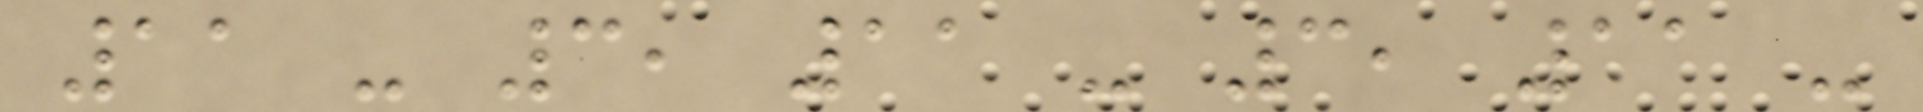11 - 3, 11 - 3, 11 -
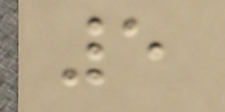5
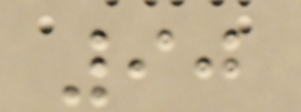90
